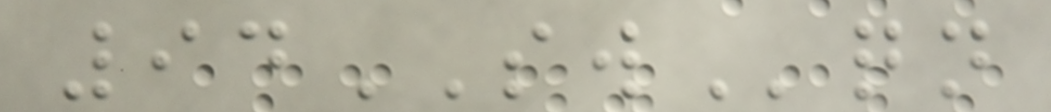94SWqn
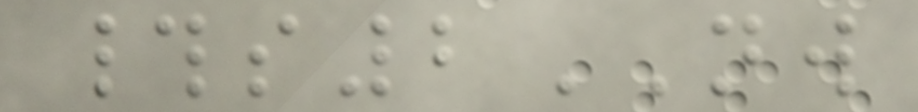#s2NW
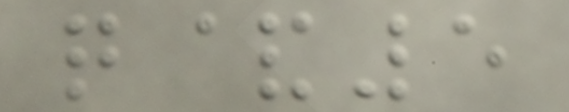q&5
